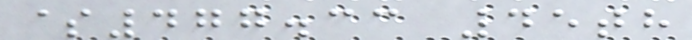$477.33 45th
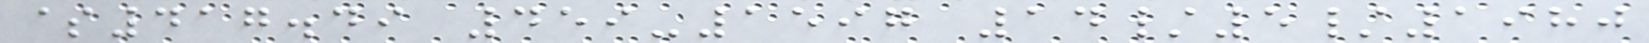$417.49 459-1597 14/5/1980
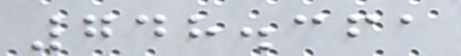748.361
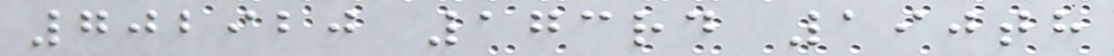702920 173rd 190th
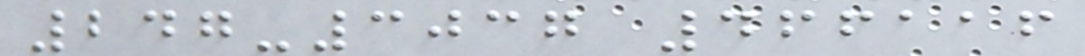247-3037 466116
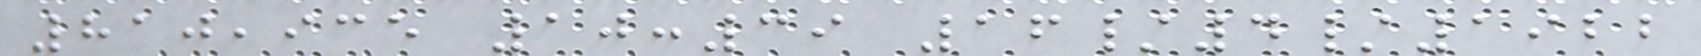810,935 10:39 16/4/1922
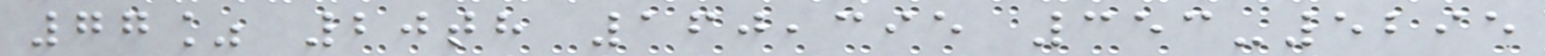77% 20th 160,395 353-5295
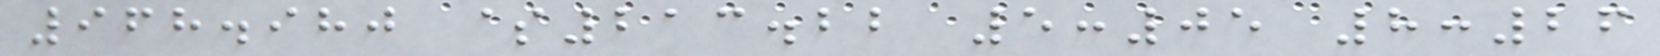968.980 $213.22 5:05 8:26
